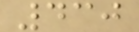430
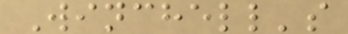Winchell's
